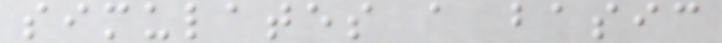simulates a basic
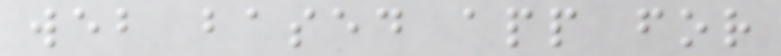web based app for
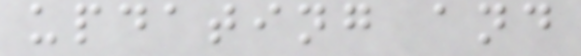updating and
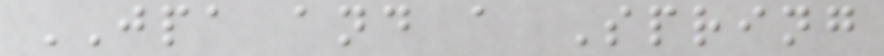JPA and a Spring
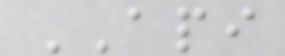API
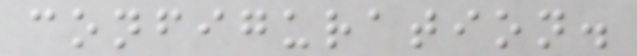configuration.
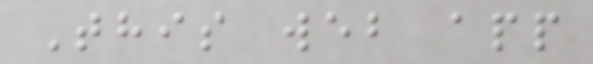This web app
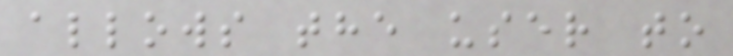allows the user to
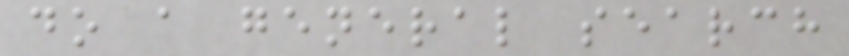do a general search
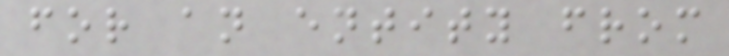for an entity from
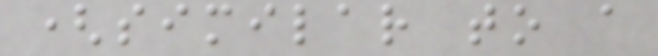(similar to a
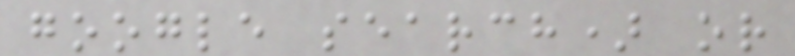google search) or
